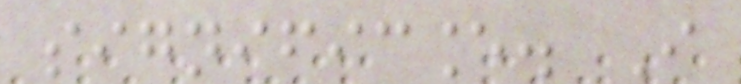significance. I
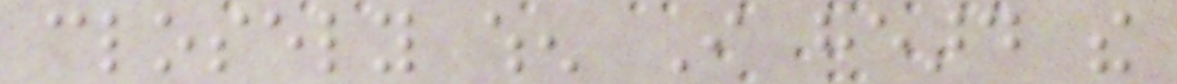closely when I heard the
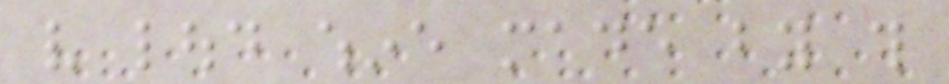very loud whine made by this
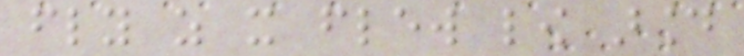fly as it flew low around
